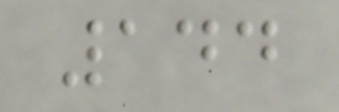144
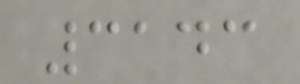3143
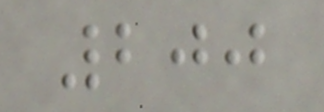200
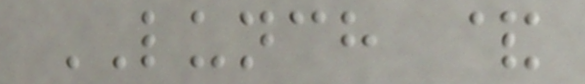LUNCH &
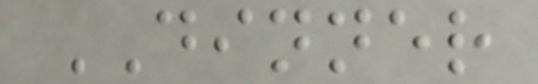DINNER
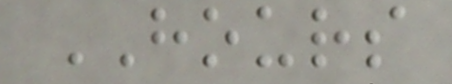HOURS
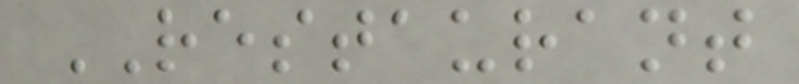RESTAURANT
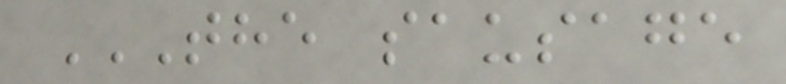THE SAUSAGE
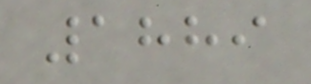1889
